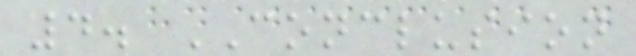4. CONCLUSION
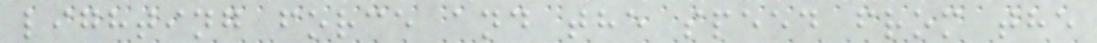lighting force and the speed from the
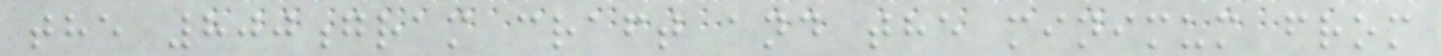the 800gram craft and the minimum from
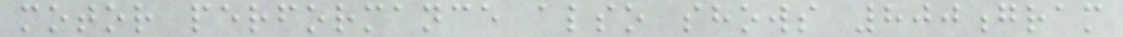motor performance also shows 800gram
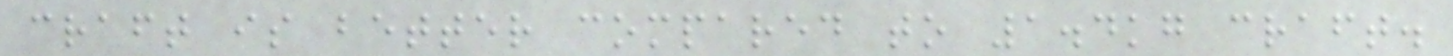craft is better compared to 1.4kg craft.
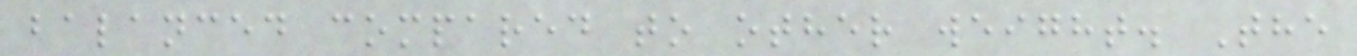balanced compared to other weight. The
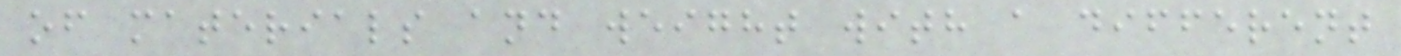of materials and weight with a different
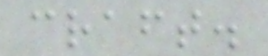craft.
